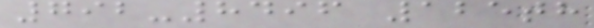792-8496 125th
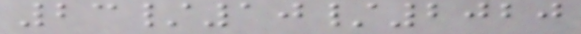23/10/2020
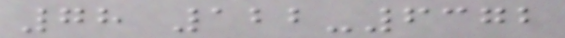78 122-6372
